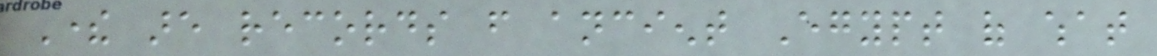There are records from ancient Egypt of what
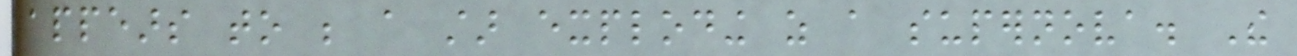appears to be a star exploding as a supernova. The
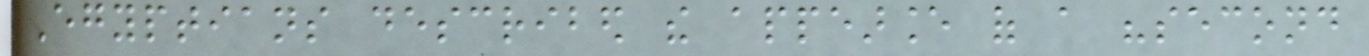Egyptians described the appearance of a "second
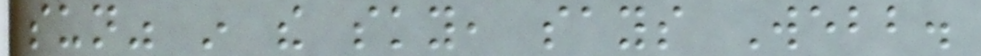sun" in the sky, says Webb.
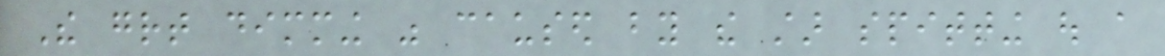The great dimming was caused by the star spitting out a
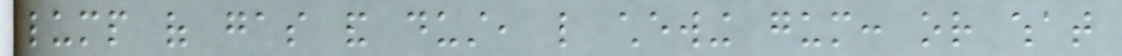lump of gas and dust, like chewing gum: or what
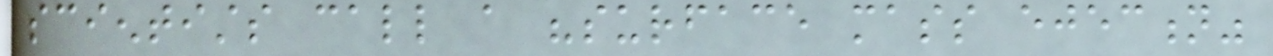scientists call a "surface mass ejection"
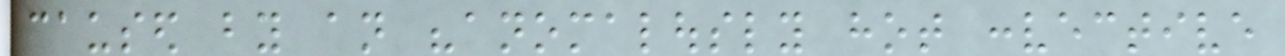caused by an "anomalously hot convective
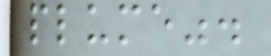plume".
